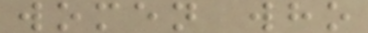women who
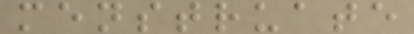menstruate
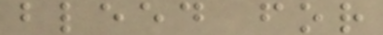bleed for
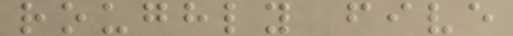roughly five
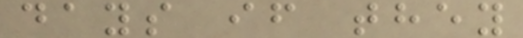days if they
